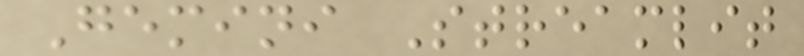Gemini Streamlit
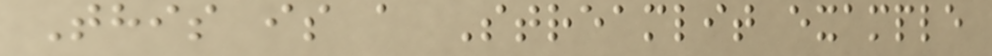This is a Streamlit example
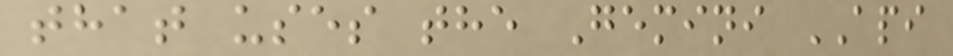that uses the Gemini API
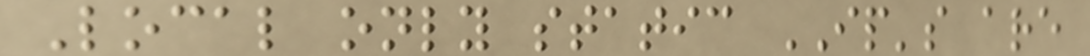Local only static IP's are
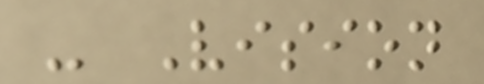- Vision
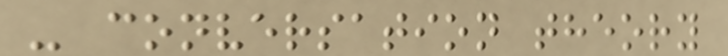- conversation theory
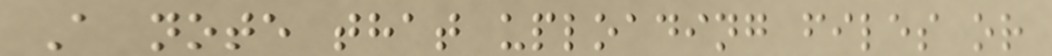A note that uploading files or
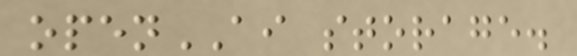openAI storage.
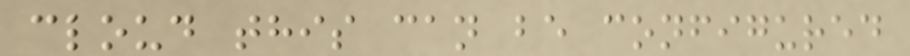cloud this can be configured
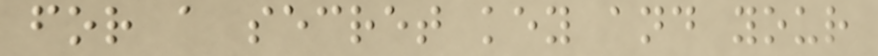for a secret key and your
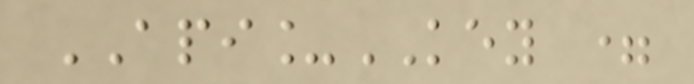API_KEY =
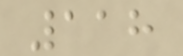118
